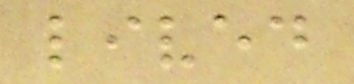lived
